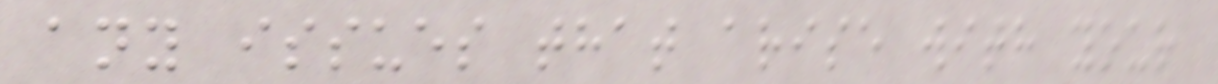any issues that arise with your
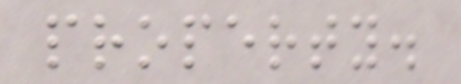property.
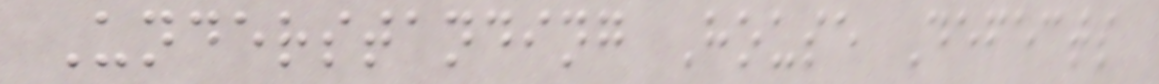Understanding House Defects
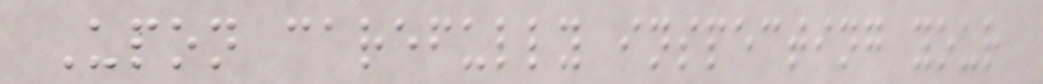Upon carefully inspecting your
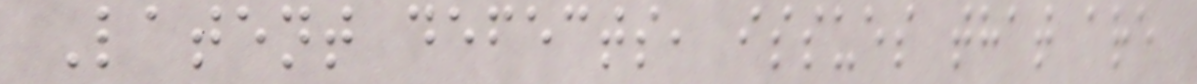Latent defects, issues that are
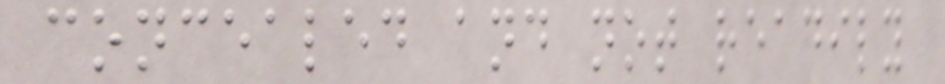concealed and not readily
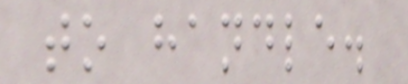to handle.
